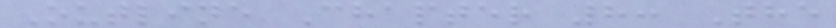Outline Chapter 8: The
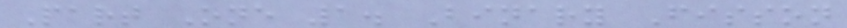Part One 1. Binary Fisson
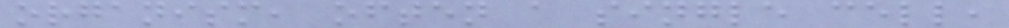organism, often a single cell,
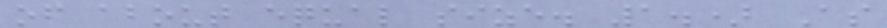of about equal size. 1.) As
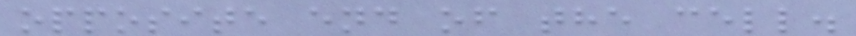opposite end of the cell.
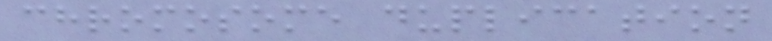chromosome duplication
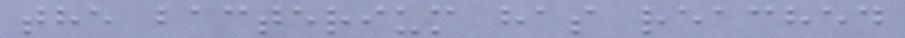the bacterium has reached
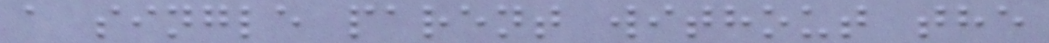a single parent without the
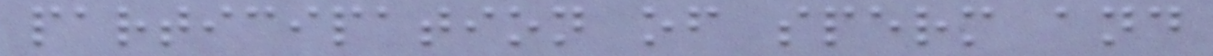participation of sperm and
